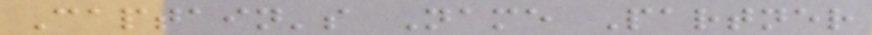Captain's Name Partner
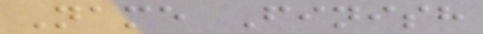Name Finish
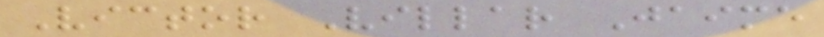Victor Villar Jaime
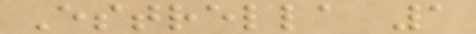Estrella 1
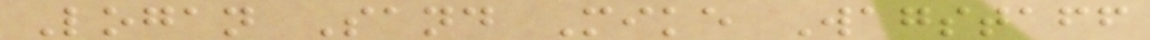Logan Sand Mike Wagstaff
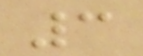3
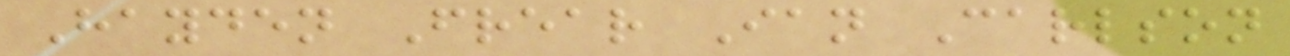Hayden Frear Ian Carlson
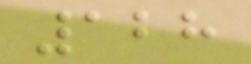128
